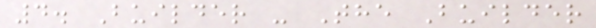4. Builder - The Builder
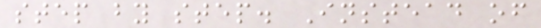step by step. Instead of
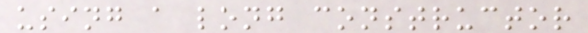using a long constructor
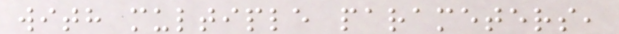with multiple parameters,
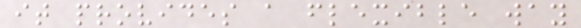it provides a flexible way
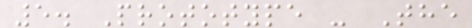5. Prototype - The
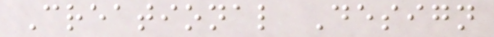Creational Design
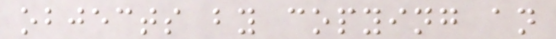objects by copying an
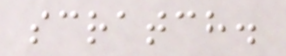scratch.
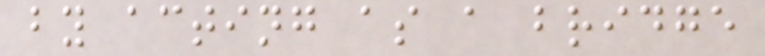by acting as a bridge
